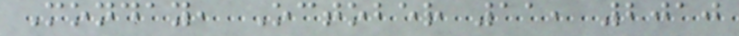Monday, October 11, 2010
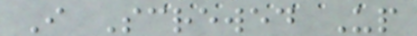I Screwed Up
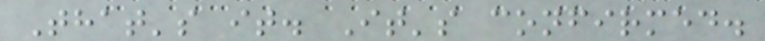That's it. It's confirmed.
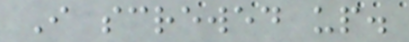I screwed up.
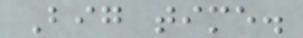Big time.
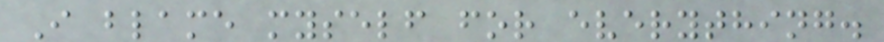I blame myself for everything.
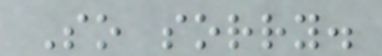So sorry.
